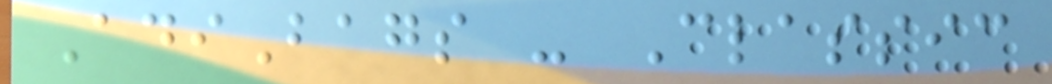AdiBags - Classic
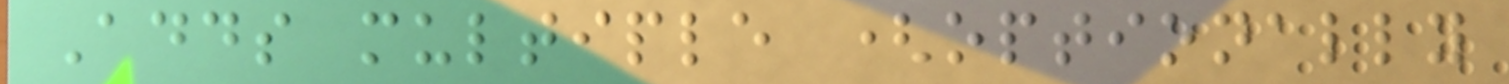Adds multiple (optionally
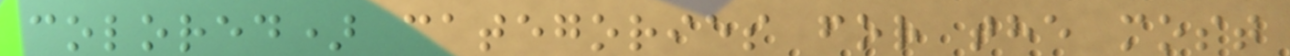colored) categories for the most
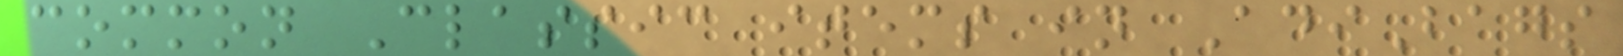common Classic items in AdiBags
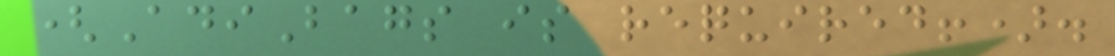(AdiBags is required!).
